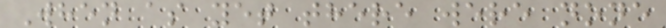When as yet there were none
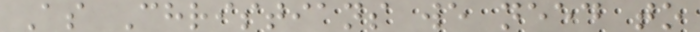As Christians we need to
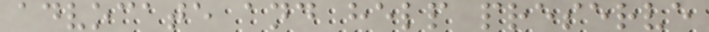advocate and help preserve
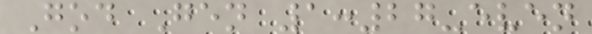God Gen 1:27-even
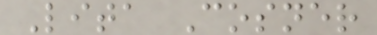Lita Cosner
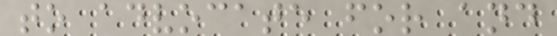to advocate for and
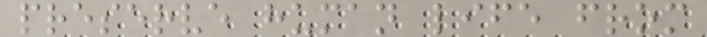preserve human life from
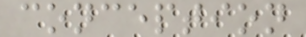conception
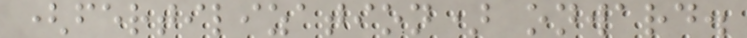(fertilization) onward.
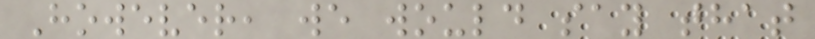However, we would say that
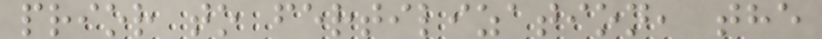prior to fertilization, the
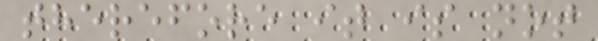therefore it is not
